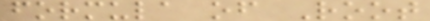formula of Root
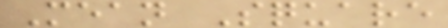Mean Square
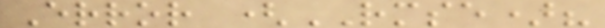Error (RMSE)?
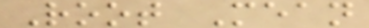Root Mean
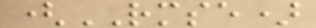(RMSE)
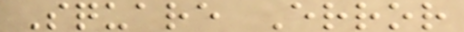Square Error
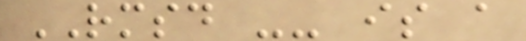RMSD -- is a
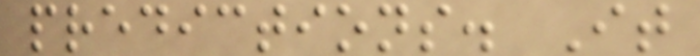predictions. It
